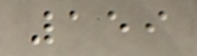159
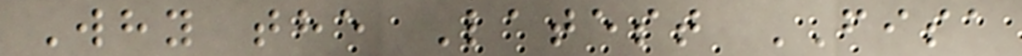Why the Latest FISA
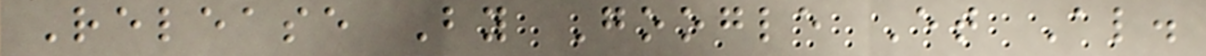Release By Google Et Al.
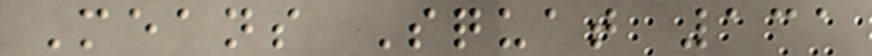Means Squat 131
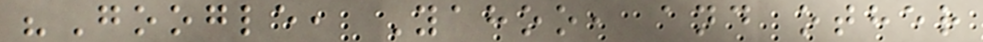"Google, Yahoo, and other
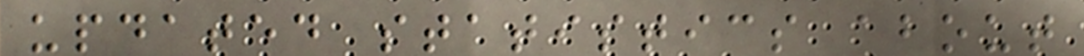updated statistics about
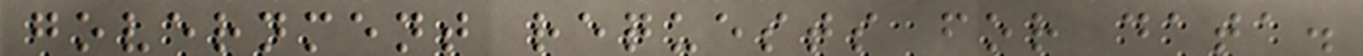government requests for data.
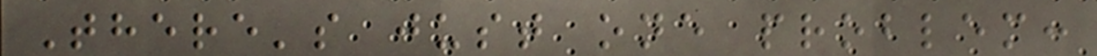There's just one problem:
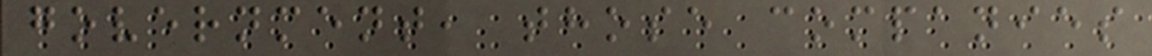government, those companies
